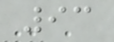93
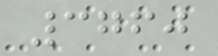3760
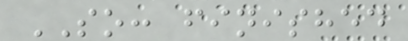SO: finished
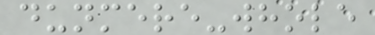dunmere-whole
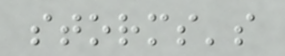storms's
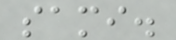sami.
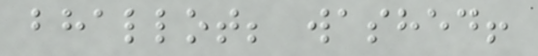bhallot; washed!
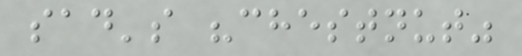sad's "chestnut"
